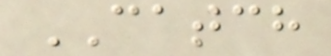CATCH
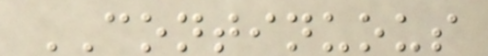CONTINUOUS
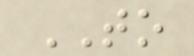TO
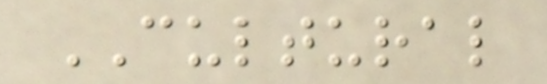CULTURAL
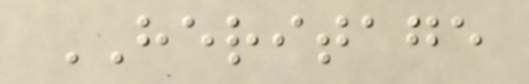HERITAGE
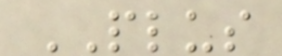PLUS
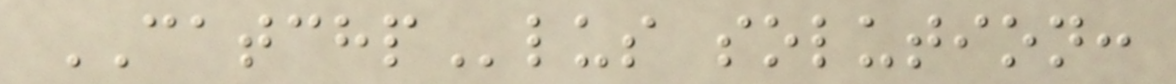CATCHPlus solution:
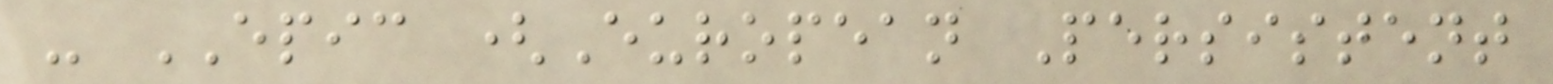- EPIC (European Persistent
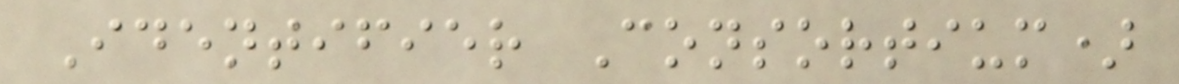Identifier Consortium)
